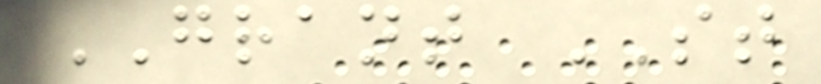GRANT ST
